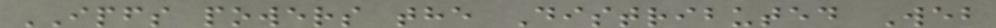IPFS powers the Distributed Web
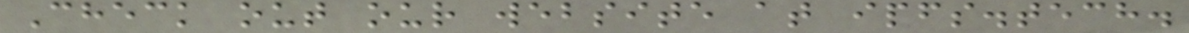Check out our website at ipfs.tech.
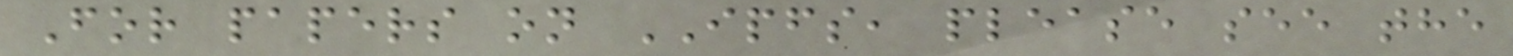For papers on IPFS, please see the
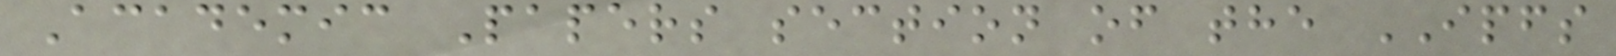Academic Papers section of the IPFS
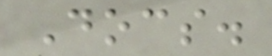Docs.
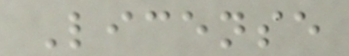License
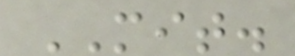MIT.
